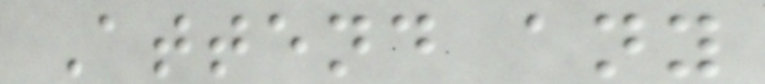Attend any
